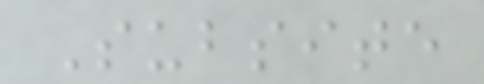Subsite
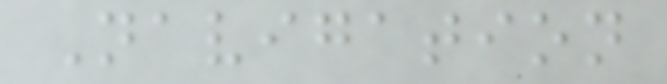Navigation
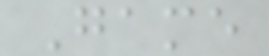Game
